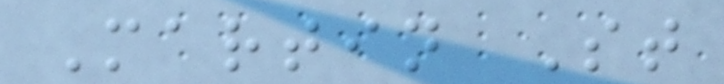Martin St
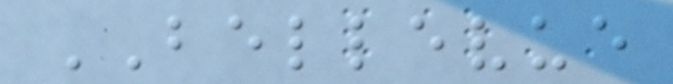BELLEVUE
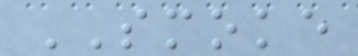SMOKE
